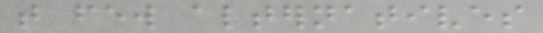that few alternatives
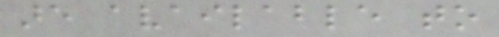are available to
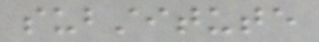substitute
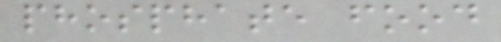phosphate food
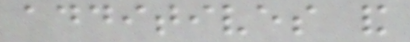additives and
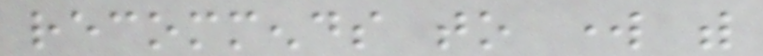recommends to work with
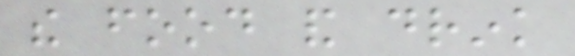the food and drink
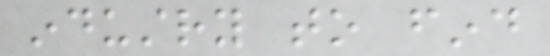industry to find
